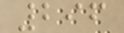296
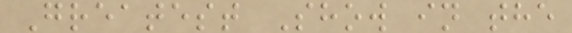Greatest Show in the
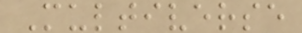Multiverse
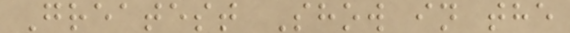Greatest Show in the
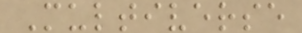Multiverse
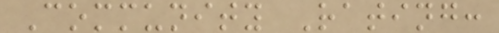Community Rating:
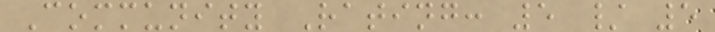Community Rating: 5 / 5
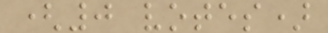(0 votes)
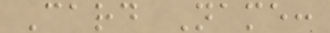Card Name:
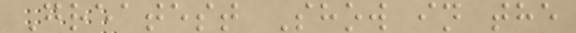Greatest Show in the
